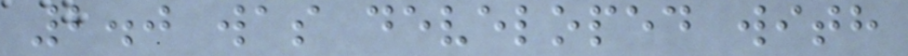2.0 was developed with
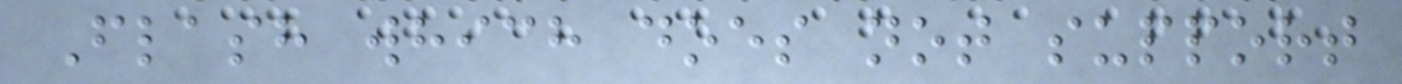Flash which does not support
